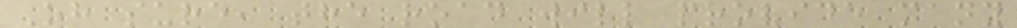Oh sure, the road will provide many
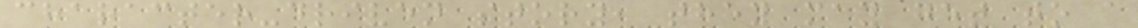character-driven story, they may get to a
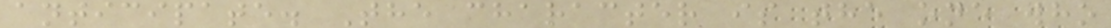anticipate. The character is the one who
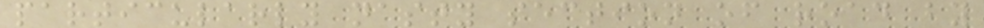particularly nasty section of road by
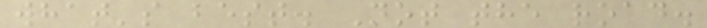what's best. Not the road.
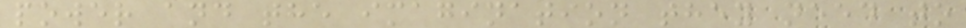power and the imagination they need to
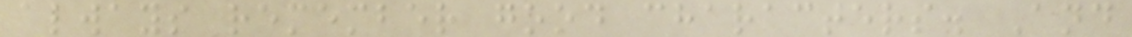always remember good characters. And
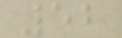52
